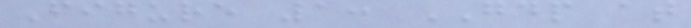Figure 1: GDP at
